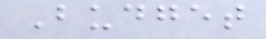Budget
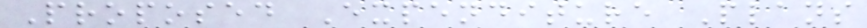Proposed Expenditure Plans
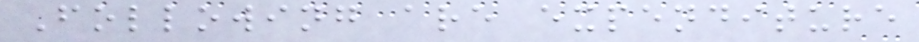Following are expenditure
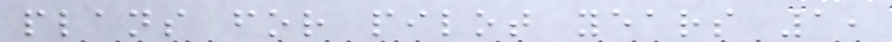plans for pilot years 1,
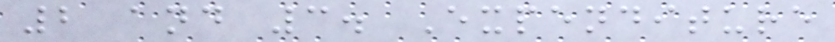2 and 3. Expenditure
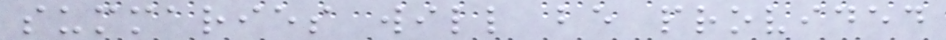summaries will be provided
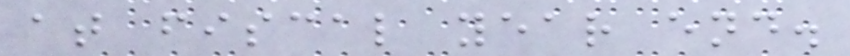at fiscal year end.
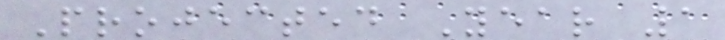Projected Year 1
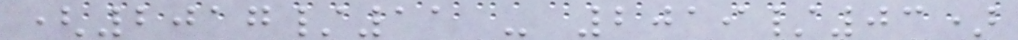(2017/11 - 2019/03)
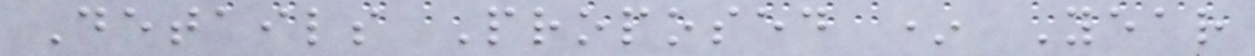Details Proposed * Year
